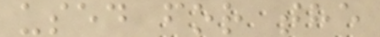used for the
